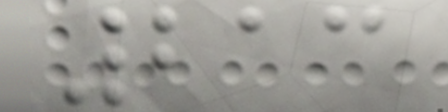213
